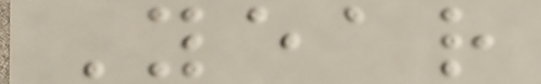Year
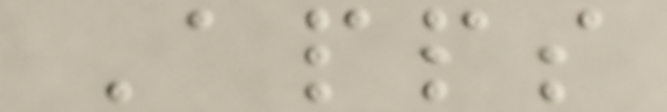Apps
